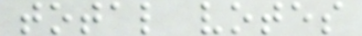total votes
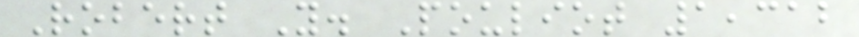Robert Y. Pouliot 1,312
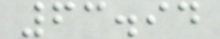63.94
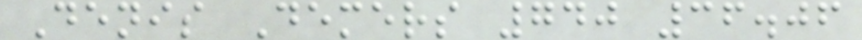Denis Demers 740 36.06
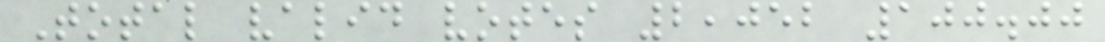Total valid votes 2,052 100.00
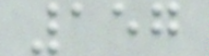157
